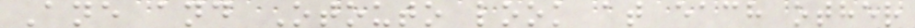Ane and Otouto look at each other
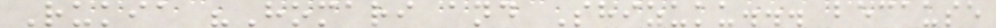Rukia "Homari and Shizuku... because
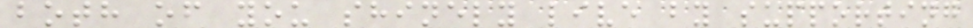both of you shinely live by supporting
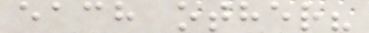each other?
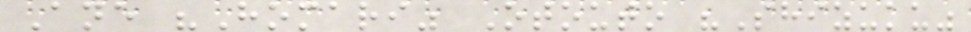Ane "Homari" Otouto "Shizuku"
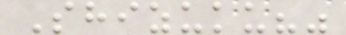Shizuku?"
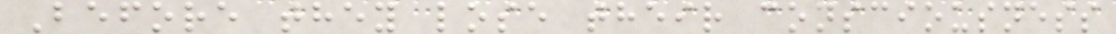Before they lose their consciousness
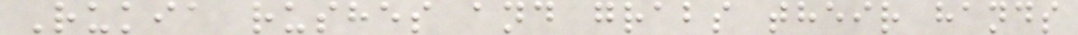Rukia rushes and grabs their hands
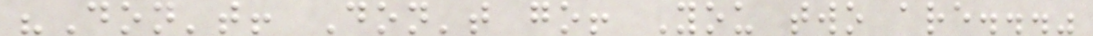"Don't! Don't go! You two are..."
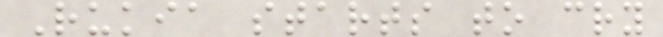Rukia starts to cry
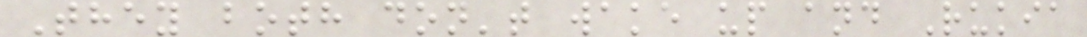They both don't wake up and Rukia
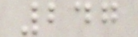247
